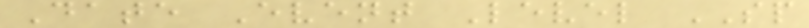Date Event Level SP
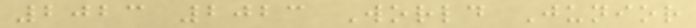2023 2023 World Junior
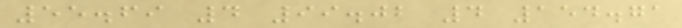55.69 4 99.02 4 154.71
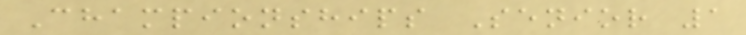Championships Senior 1
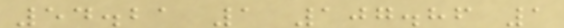54.21 1 107.86 1
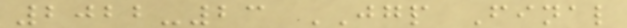2022-23 JGP Final
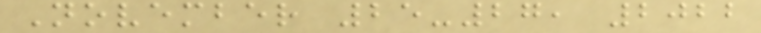November 25-27, 2022
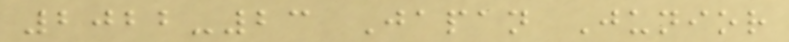2022-23 Japan Junior
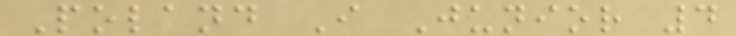Poland I Junior 4
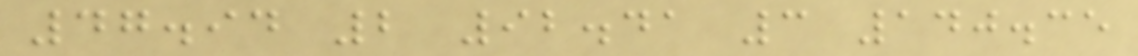47.94 2 92.41 3 140.35
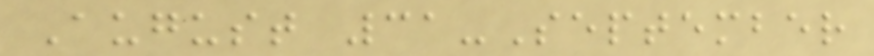August 31-September
